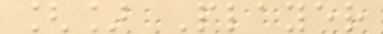[] Player
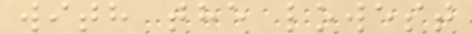with the lowest
